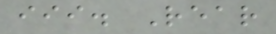iii. Rear
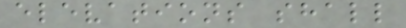elevations shall
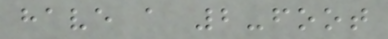have a 2-foot
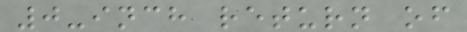0-inch return of
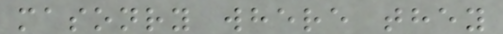masonry where they
